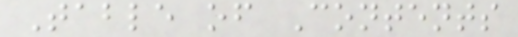Table of Contents
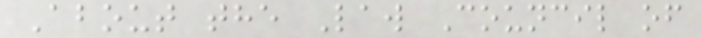About the Law Council of
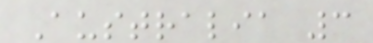Australia 3
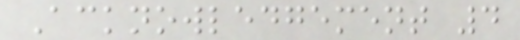Acknowledgement 4
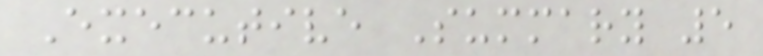Executive Summary 5
